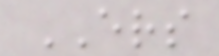ERS
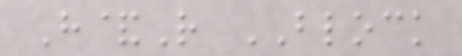H&R BLOCK
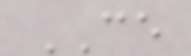CE
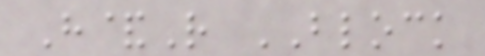H&R BLOCK
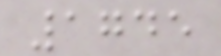1745
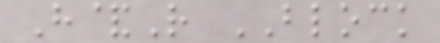H&R BLOCK
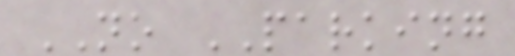NO PARKING
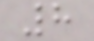8
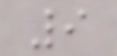9
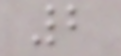2
